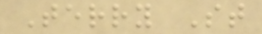Terry St
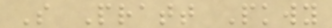S Pratt Pkwy
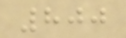800
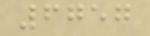6757
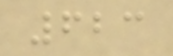623
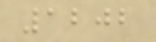1202
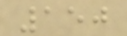150
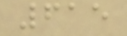615
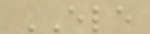ELE
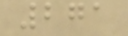271
